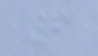6
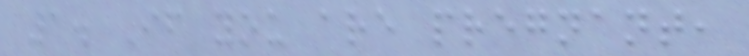1. If you are pregnant,
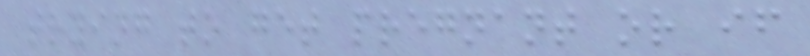trying to get pregnant or if
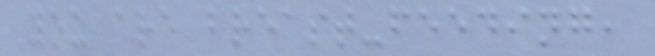you are breast-feeding,
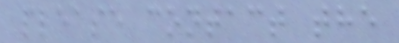please contact the
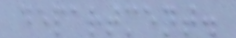department.
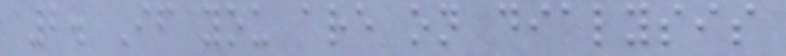2. If you are on dialysis
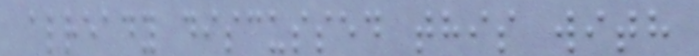already discussed this with
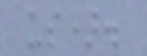us).
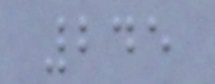245
